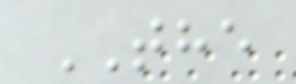THE
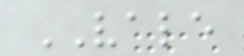VALE
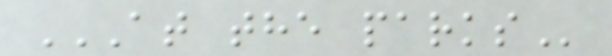AT THE PARKS
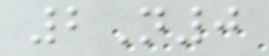2N0
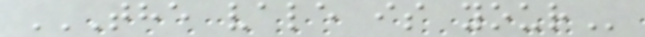THE VALE IS YOUR
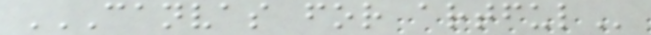CANVAS FOR ARTFUL
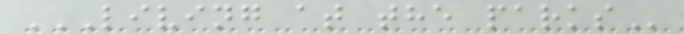LIVING AT THE PARKS
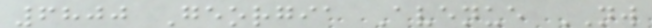6800 Georgia Avenue NW
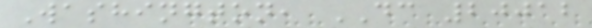Washington, DC 20012
